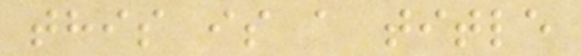this is a title
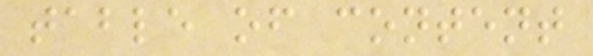table of content
